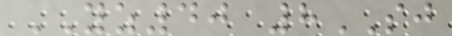YZ40 8SJ
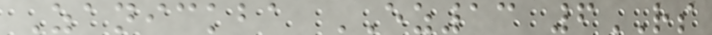Zanickba EZ13 6RS
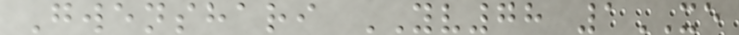Gwenshari YV78 1XE
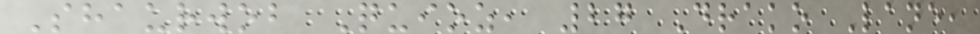Shaurwob Quioz, 27 Drako Lane,
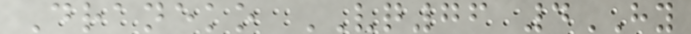Draneko VQ76 4HY
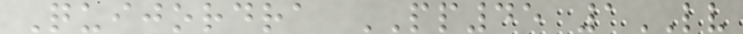Quijordra PP45 1LV
